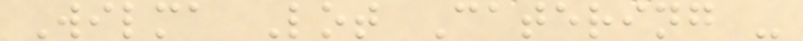Wilma Lot Catering -
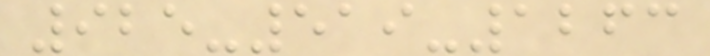925-519-1263
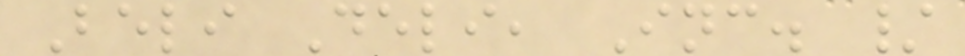Beli Deli, Inc. /
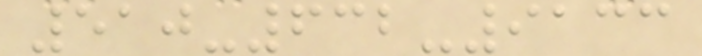510-632-9133
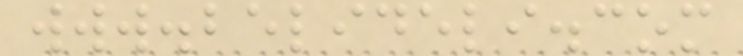www.belideli.com
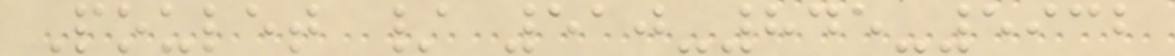Poulet / 510-845-5932
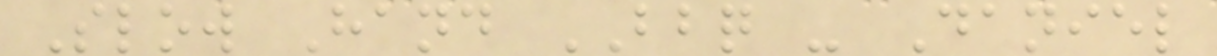Slow Hand BBQ - Daniel
